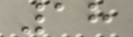18
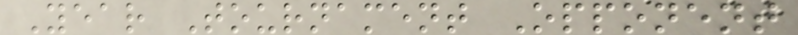Year Tournament Opponent
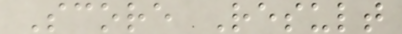Score Result
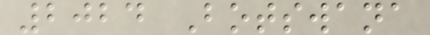2024 Botswana
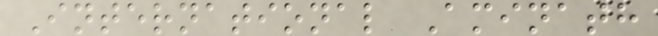International Aminath
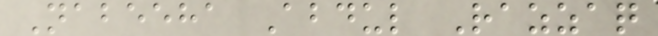Nabeeha Abdul Razzaq
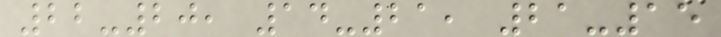22-20, 14-21, 21-15
